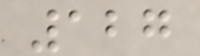127
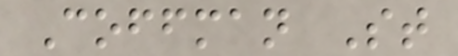Coffman St
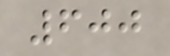600
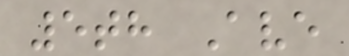5th Ave
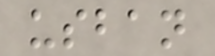usban
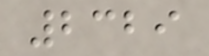2329
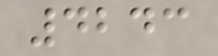4243
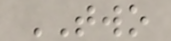TWO
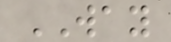WAY
